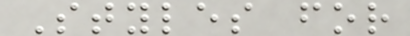Styles for
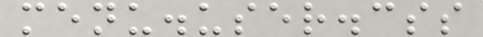menu.user.css
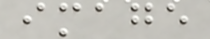image
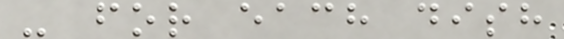- for each dish
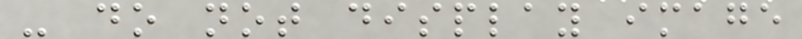- do not display image
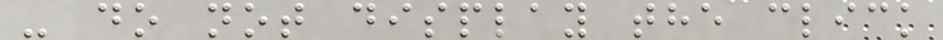- do not display the click
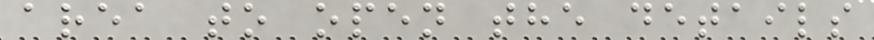area to open the details
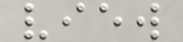view
